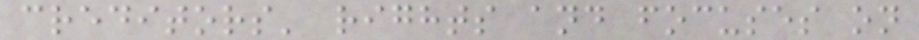creditors' rights and focuses on
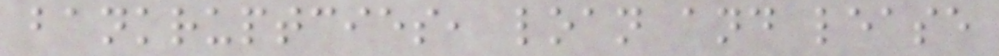bankruptcies, loan and lease
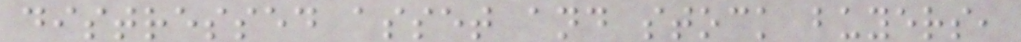distressed asset and stock buyers,
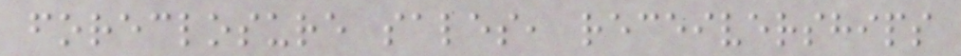foreclosure sales, receiverships
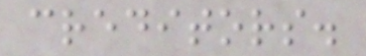creditors.
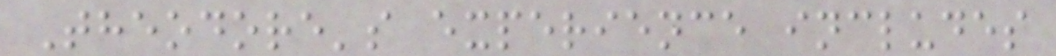Theodore's experience includes
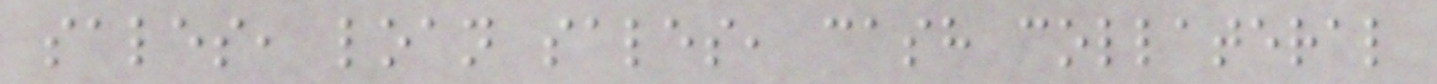sales, loan sales, cash collateral
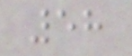58
